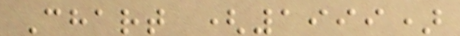Chart (1999)
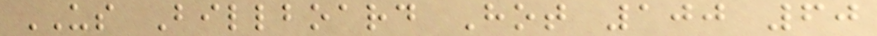US Billboard Hot 100 60
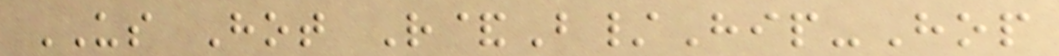US Hot R&B/Hip-Hop
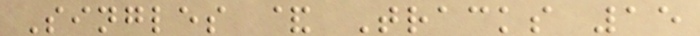Singles & Tracks 15
